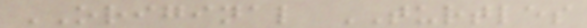ORIGINAL TURTLES
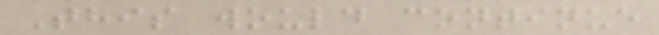This would continue
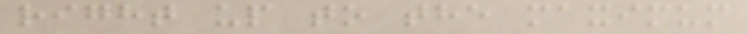right up to the maximum
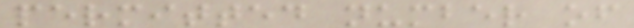permitted number of
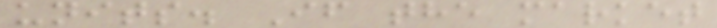units. If the market
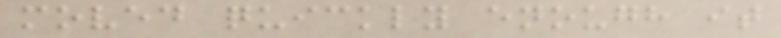moved quickly enough it
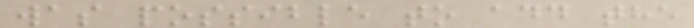was possible to add the
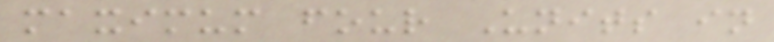maximum four Units in
